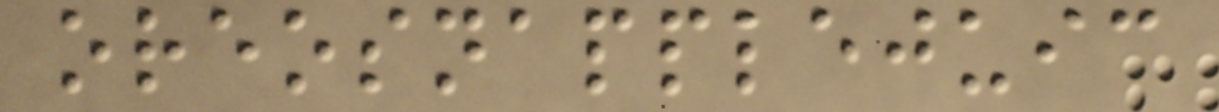oreosnapplejuic
